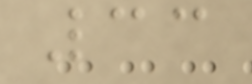33
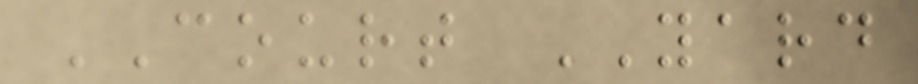COURT YARD
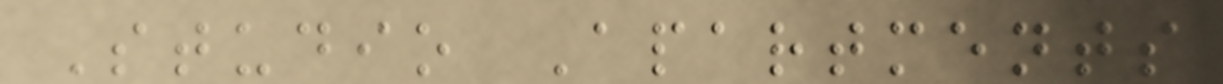Studio Apartments
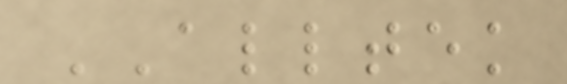ALLTEK
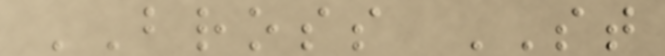BROSS ST
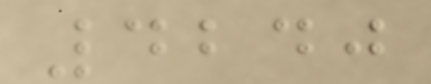4240
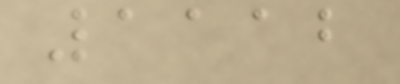1112
